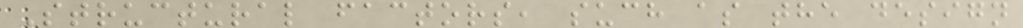Structural factors, such as the design
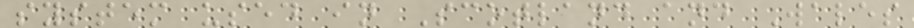system used in Scotland and Wales
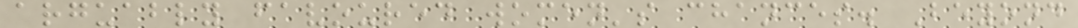arguably favoured women's chances. Beyond
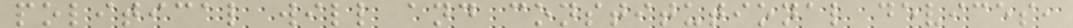political will and constitutional devices,
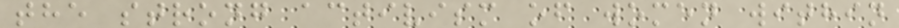the strong activism of women within
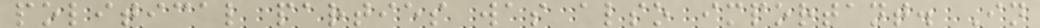political parties was also important. In
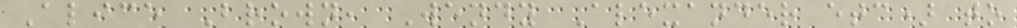Alice Brown, Wendy Alexander etc) to
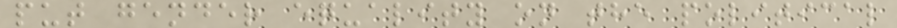put gender equality on the political
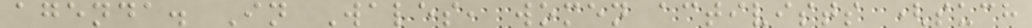agenda. In Wales, women activists (such
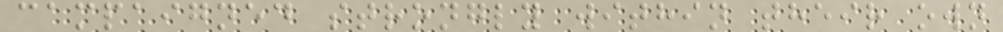campaigned strongly within their own
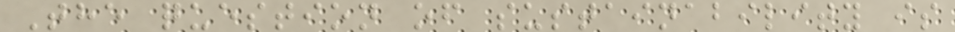The question of sustainability is
